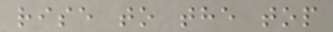rise to the top
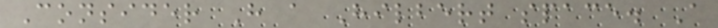Consider H a Hilbert space. A
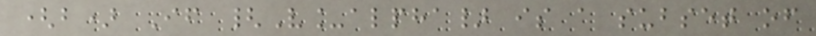(b) If {V_alpha} is a subset of
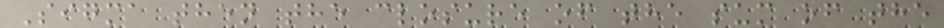Sigma then the closure of the sum of the
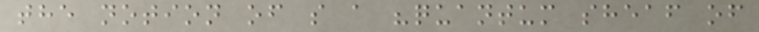the notion of s a "quantum sheaf of
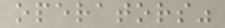operators"
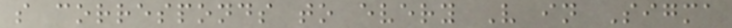s corresponds to every V in Sigma
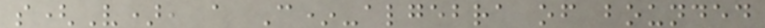s(V), a C*-algebra of bounded
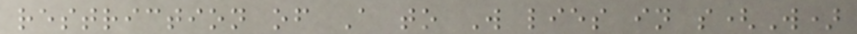restriction of A to W lies in s(W)
